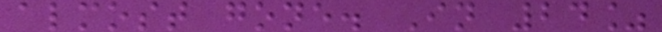almost gone. In 24%
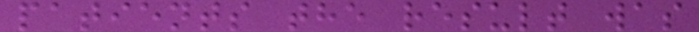patients the result was
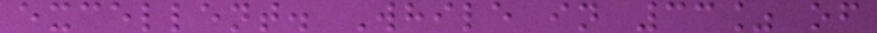excellent. While in 33% of
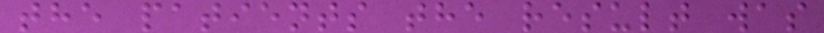the patients the result was
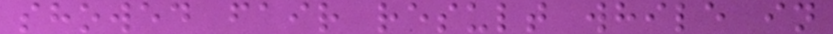showed fair result while in
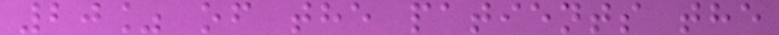20% of the patients the
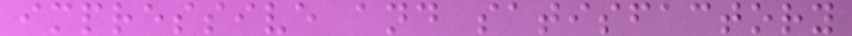impressive and satisfactory
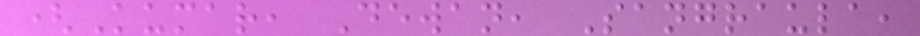(Kumar, Dewan, Sangraula,
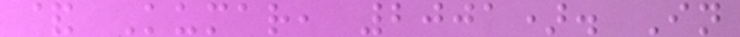& Kumar, 2001). In
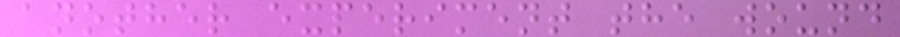another experiment the wound
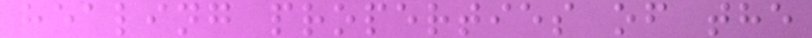healing properties of the
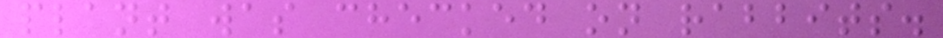plant was checked on rabbits.
